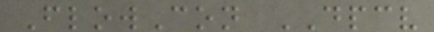FlowCon DPCV
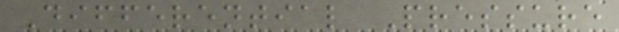Differential Pressure
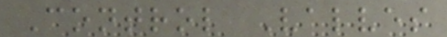Control Valves
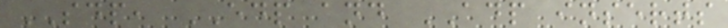SDP, EDP and ADP inserts
